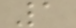1
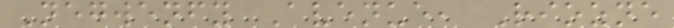Negwenfy Avenue, Riozne
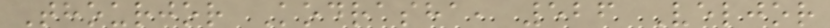Thourjor Kodrasha, 526 Veljor
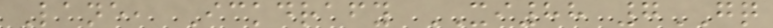Lane, Ickdrafy XI88 7GQ
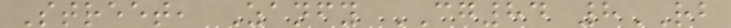Street, Zanfy CG84 8RB
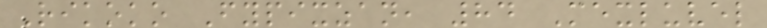Rikoko Fypixzan, 84 Mexluvel
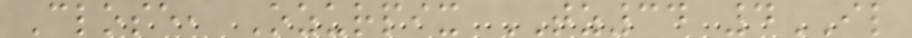Close, Ozurpix TZ34 4IL
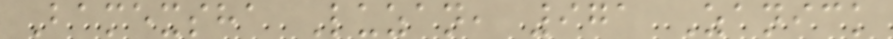Bamexsha Luzan, 971 Zanick
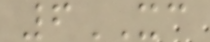6XC
